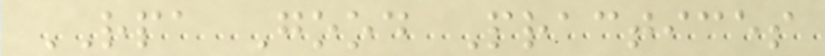RPA Good Practices
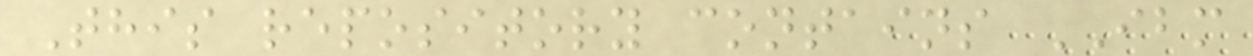This repository contains IBM
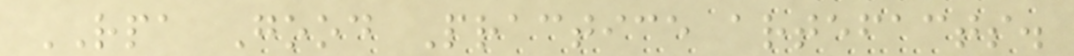RPA Good Practice artefacts.
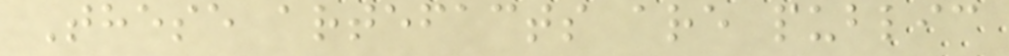These artefacts are public
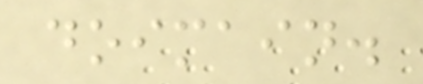doimain.
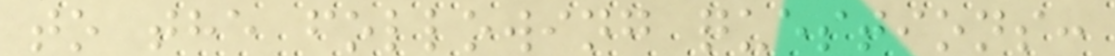to the following questions:
